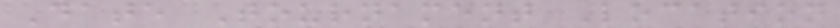Date Tournament Location
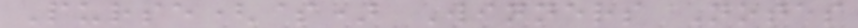Purse($) Winners Notes
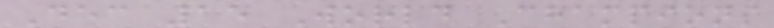Dec 15 World Champions
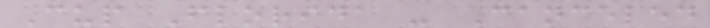Cup Florida - Canceled
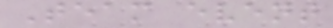Team event
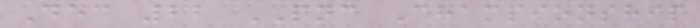Dec 22 PNC Championship
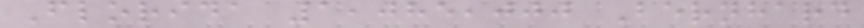Florida 1,085,000 Bernhard
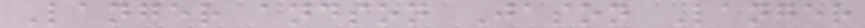Langer andson Jason Langer
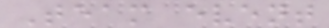Team event
